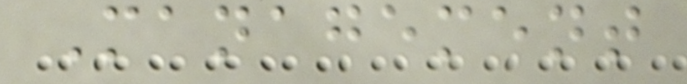Management
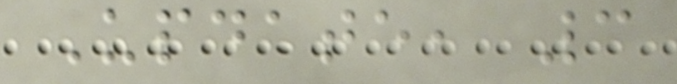Update, 3
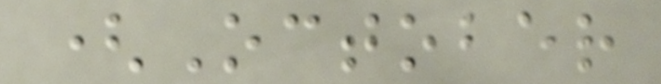(October
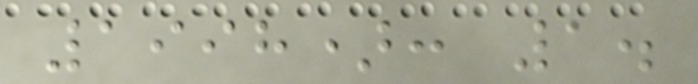1998): 1.
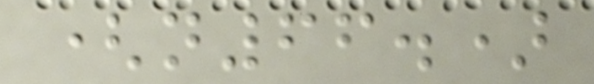(n66.)
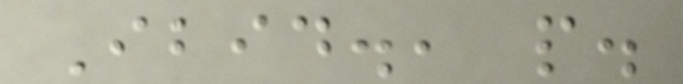Ibid., p.
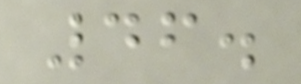46.
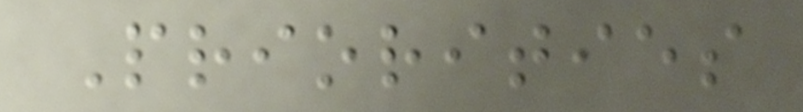Priorities
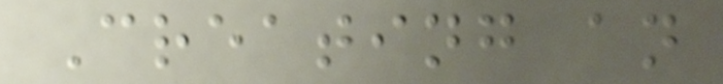Creating an
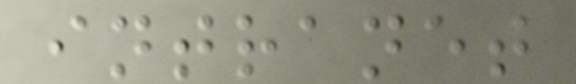intranet
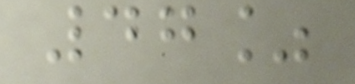47%
